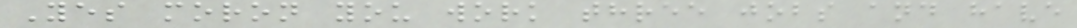Yes moron you work three jobs and have
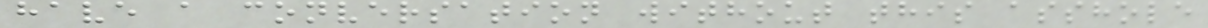have a conversation without this asshole
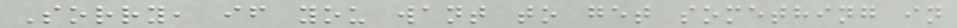Sorry, if you want to get something in
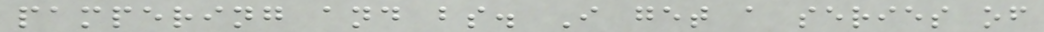pampering and bs. I get a series of
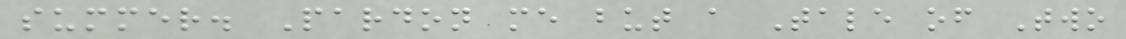summer. Pardon me but a Tale of Two
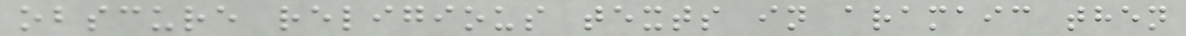obscure religious texts in aramaic then
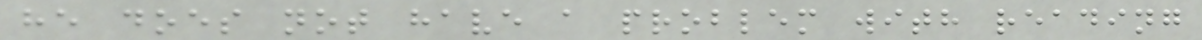he does not have a problem with reading
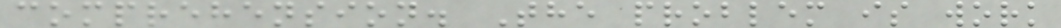comprehension. The problem is work
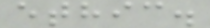ethic.
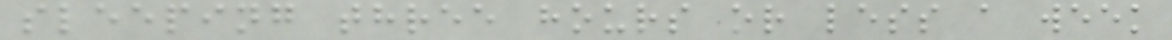sleeping three hours or less a week
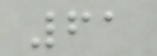61
